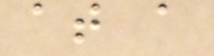at a
